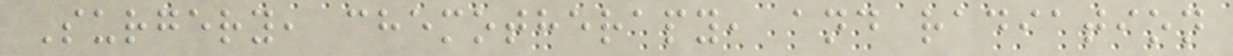Surgery, chemotherapy, and radiation
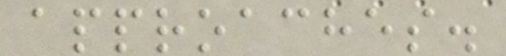approaches.
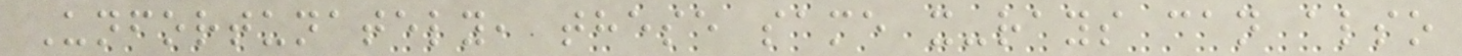Unfortunately, these same x-rays can also
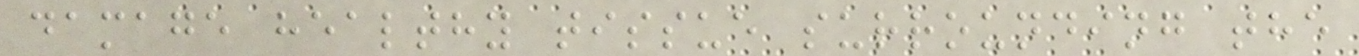damage healthy tissue surrounding the
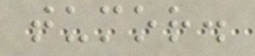tumor.
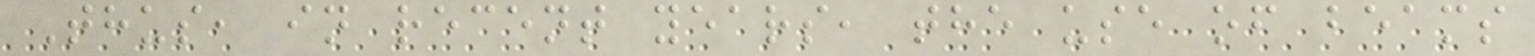Thus, in recent years, the use of beams
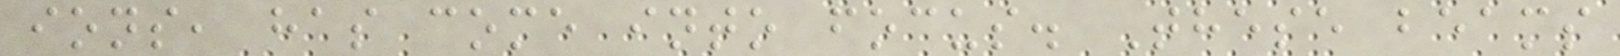ions, has come into focus. These beams
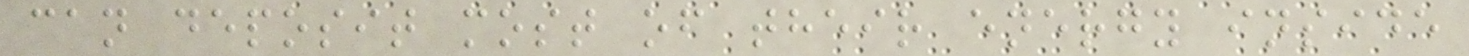can deposit most of their energy inside
